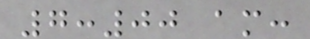7:00 am:
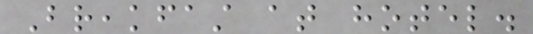Breakfast at hotel.
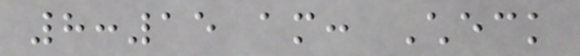8:15 am: Check
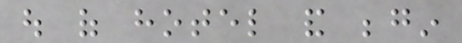out of hotel and begin
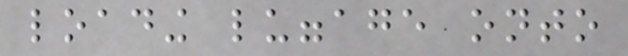loading luggage onto
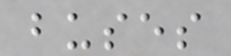buses
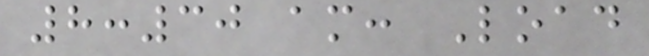8:30 am: Load
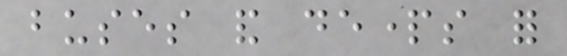buses and departs for
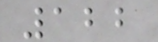122
